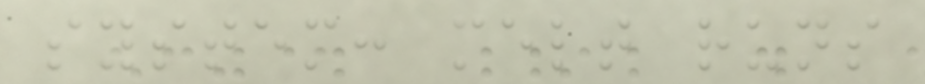system: melt runs
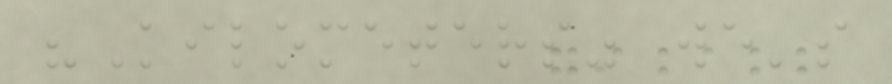"Kilometers" we's
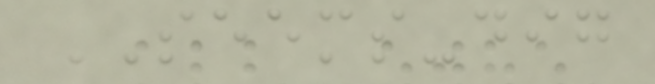SEEMS-dig
